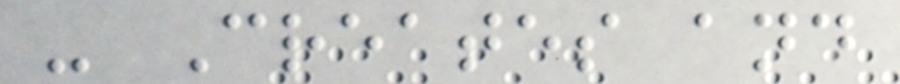- Creates and
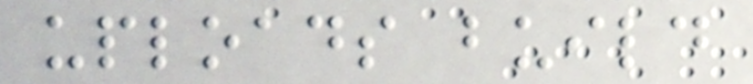uploads build
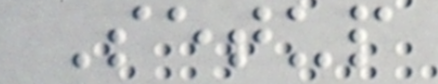Setup
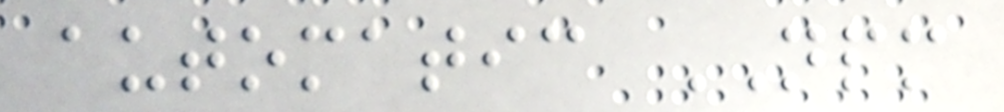automatic NPM
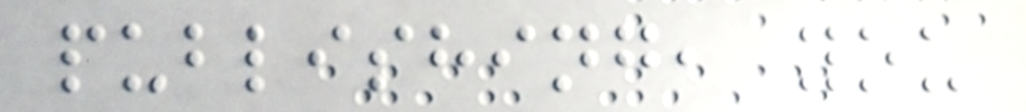publishing, you
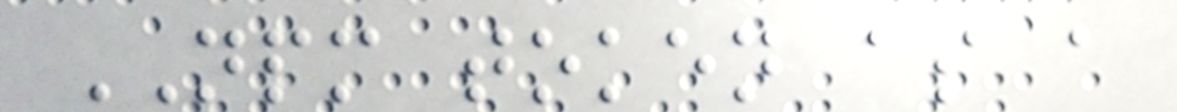NPM token as a
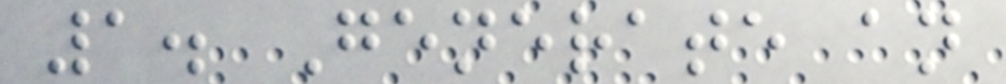1. Generate an
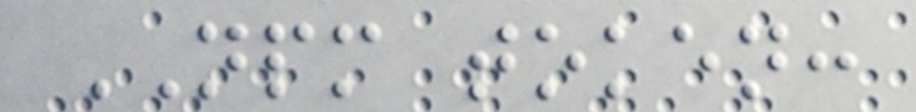NPM token:
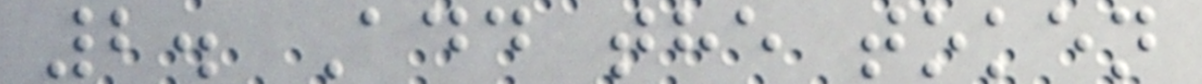2. Add the token
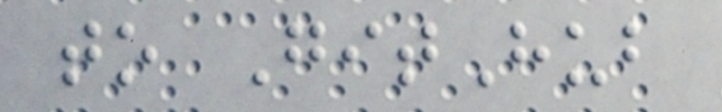to GitHub
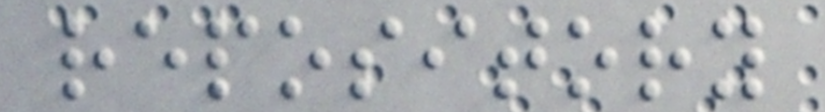repository
